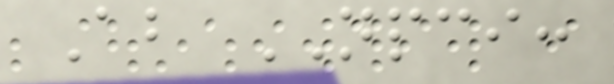About NPCI:
